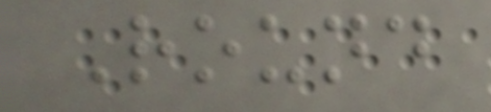Round
